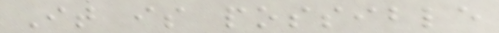It is possible
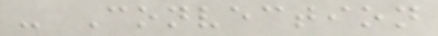- Convection
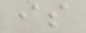is
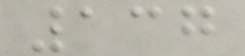137
